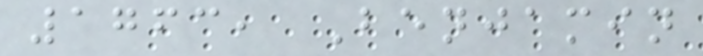1763, Benjamin
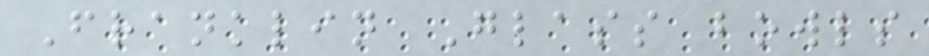Franklin Glass bowls
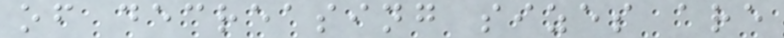of decreasing sizes are
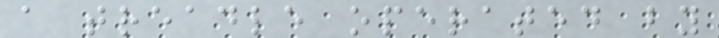a treadle operated by
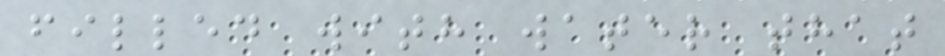filled with water that
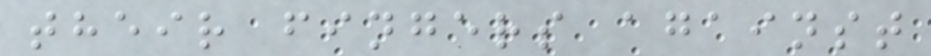their fingers against
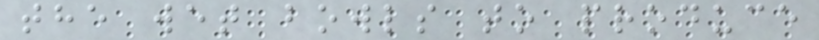the wet bowls to produce
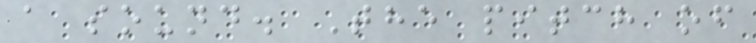a sound. The pitch of
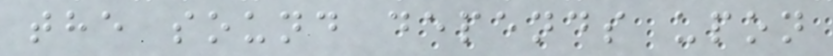the sound depends upon
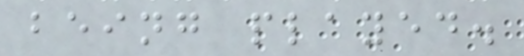being played.
